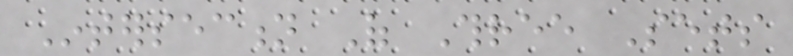Intersection Of Three Sets
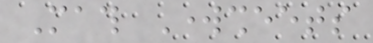Math Worksheets
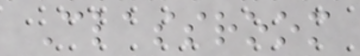Classroom
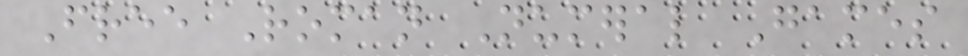Free Roman Numeral Games
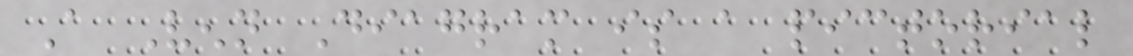A Venn Diagram is a pictorial
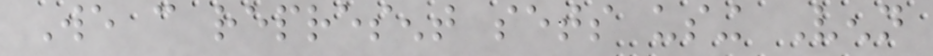We can represent sets using Venn
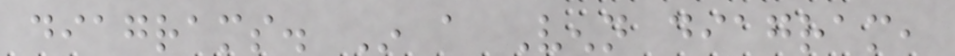diagrams. In a Venn diagram,
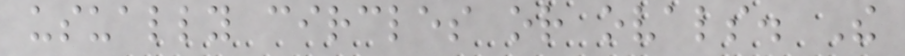usually circles or ovals. The
